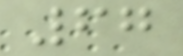67
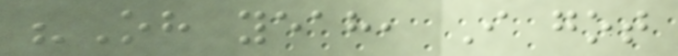"Oh yeah, I got
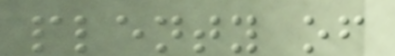plenty of
